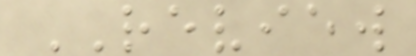REVIEW
